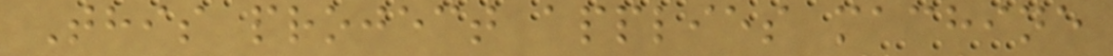This project applies machine
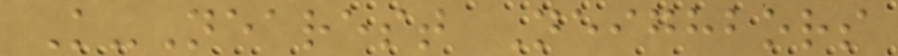K-Nearest Neighbors
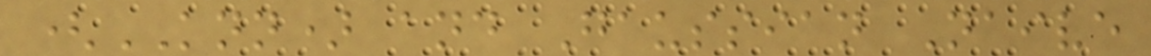(KNN) and Gaussian Naive
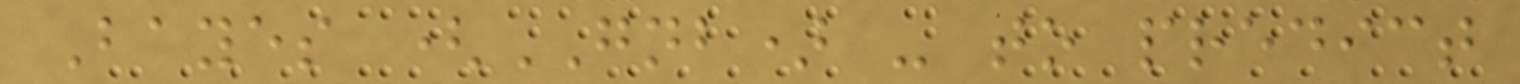Bayes (GNB) - to predict
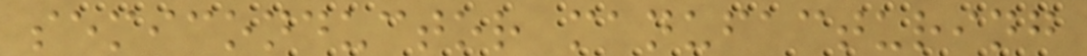semiconductor manufacturing
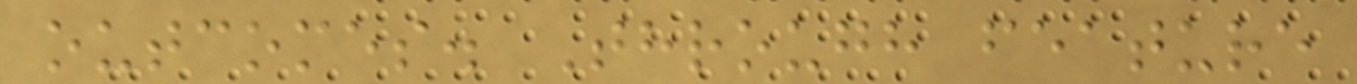outcomes. Through feature
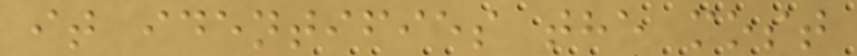it identifies the most
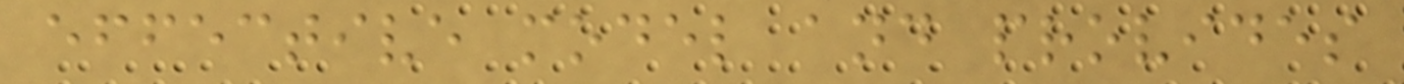effective model and provides
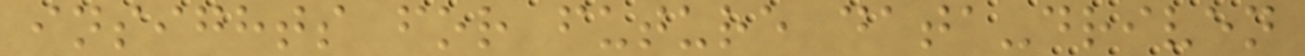insights for future data-driven
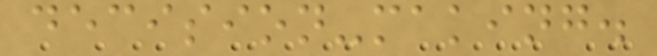decision-making.
